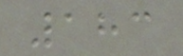183
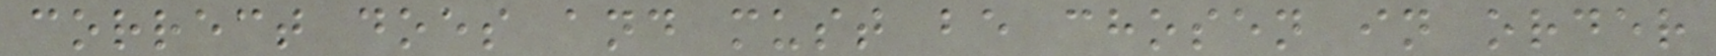correct does and must be chosen in order
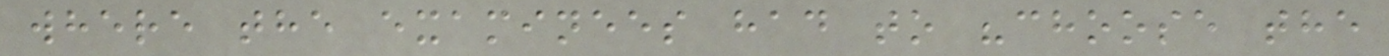where the examinees had to "choose the
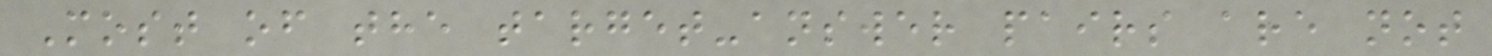Most of the target-answer pairs are not
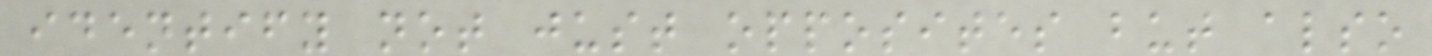identify not just opposites but also
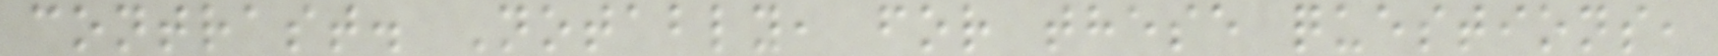contrast. Notably, for these questions,
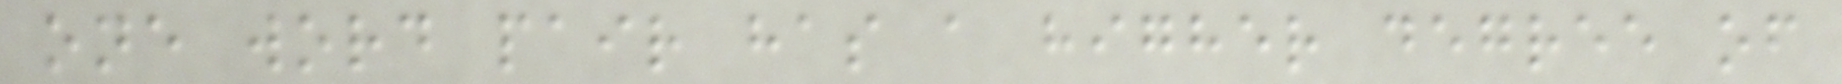one word pair has a higher degree of
